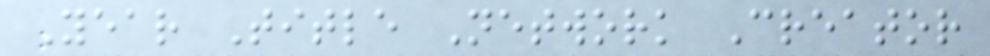Year Title Network Creator
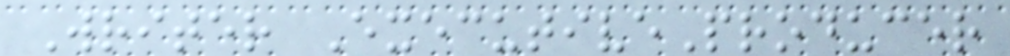Writer ExecutiveProducer
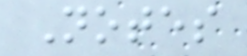Notes
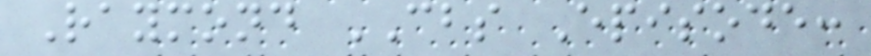Raymond CBS Episode:
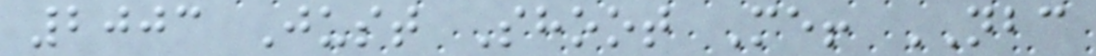2003 Just Shoot Me! NBC
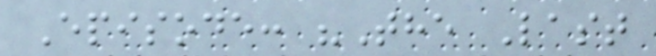Episode: "The Last
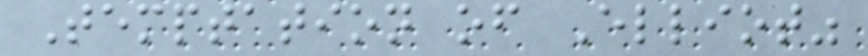Temptation of Elliot"
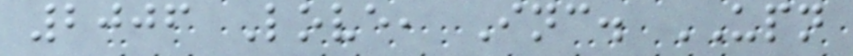2006 Love, Inc. UPN
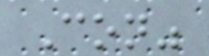Con"
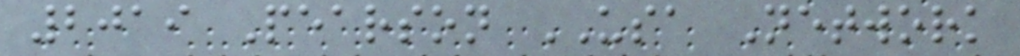2019 Pearson USA Network
